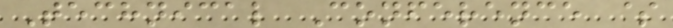Technical Conference $
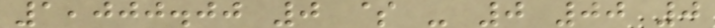1,000.00 0 $ - 0 00 0
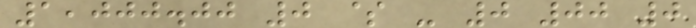1,000.00 0 $ - 0 00 0
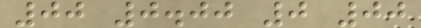00 0.00 0 00
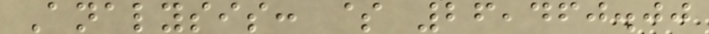Analysis: $ 26,460.00
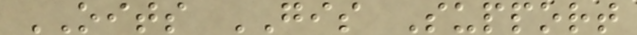OITS GIS Support
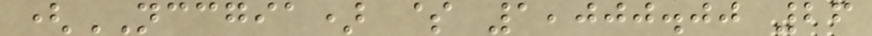(NCCGIA) $ 1,000.00 26
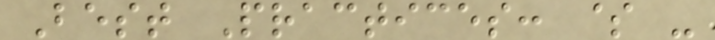Best Practices: $ -
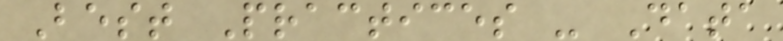Best Practices - Data
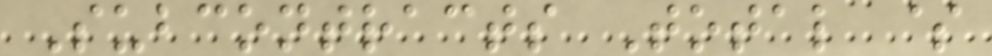Subcontracts Total $
